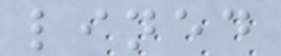lined
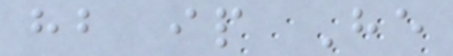hb ip He
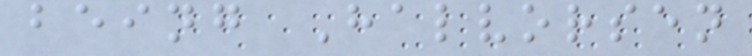being Halvorsen
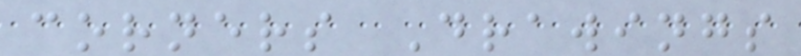corners Drawings
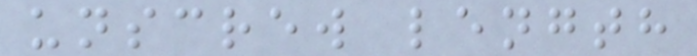unscrew length
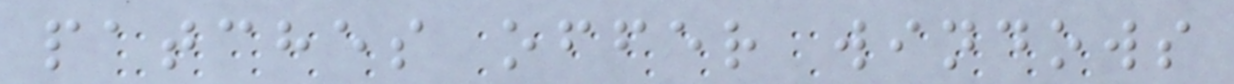patches offer windows
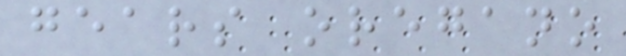gears oregano
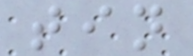tin
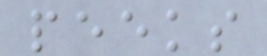peeks
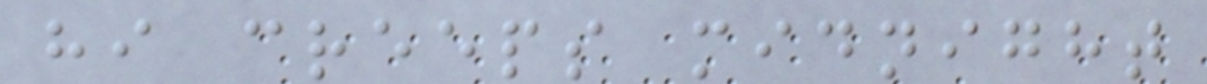hi creeps midnight
